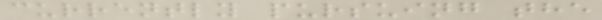currently pursuing the
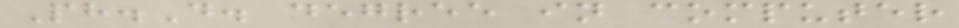Ph.D. degree in computer
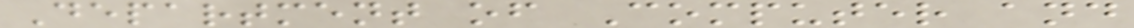Department of Computer and
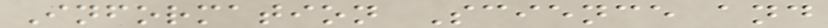Information Science and
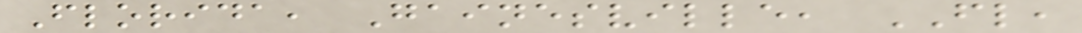Florida, Gainesville, FL,
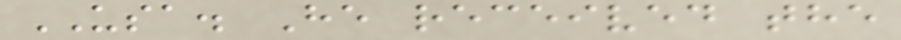USA. He received the
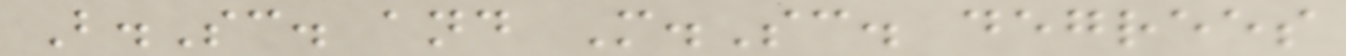B.Sc. and M.Sc. degrees
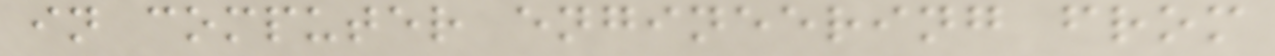in computer engineering from
